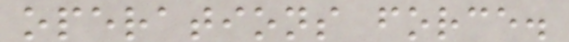operations force.
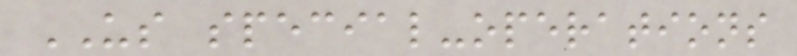US special-operations
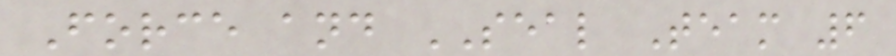Force and SEAL Team 6
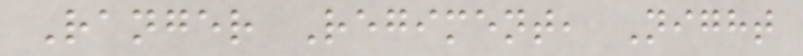Ranger Regiment, Night
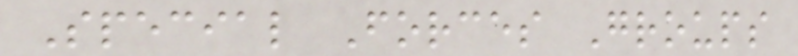Special Forces Groups
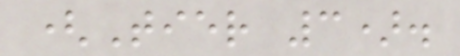(Tier 3).
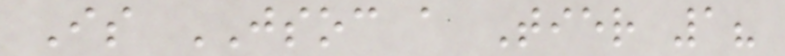Is JSOC a Tier 1?
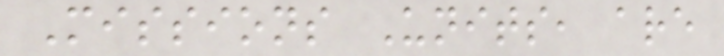Missions Units, are
